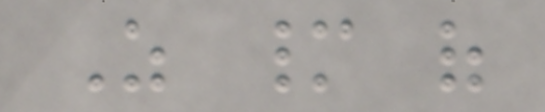As many of
